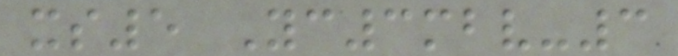xs5 Yc3mbv-3
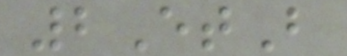2EtB
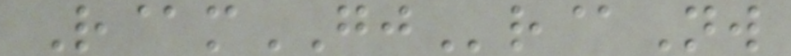R@mGJr@Nw
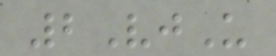2VjU
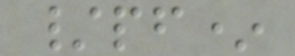/pf*
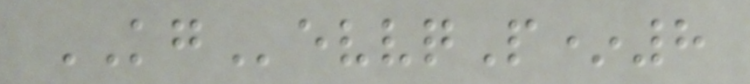KGevvqP*8
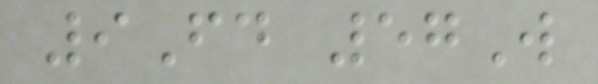9Fd 57W
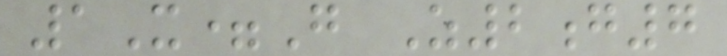1X=G Z2g7
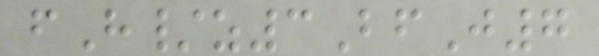fH/z3BfJ7
